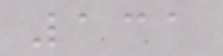131
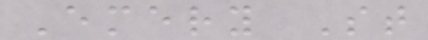Emery St
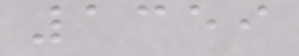1359
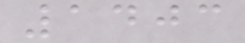1403
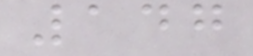147
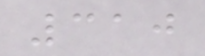310
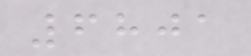6801
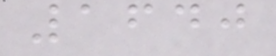1640
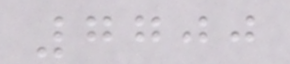7700
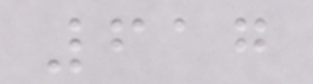617
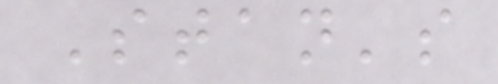Stan's
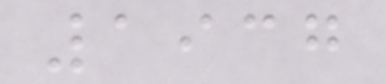1937
